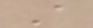A
